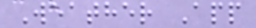Weather App
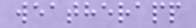weatherapp
